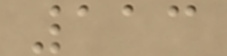113
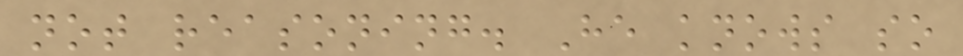not reasoning. He knows so
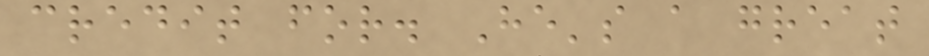credit for. He's a great
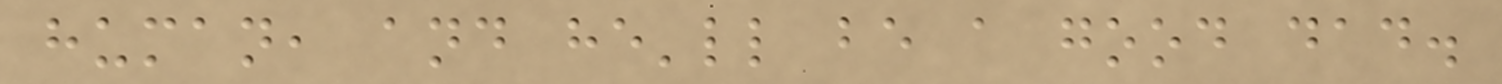human, and he'll be a good dad.
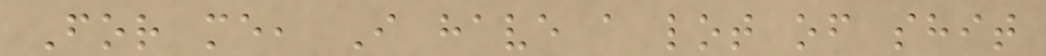For me, I have a lot of shit
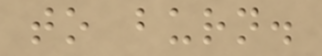to burn.
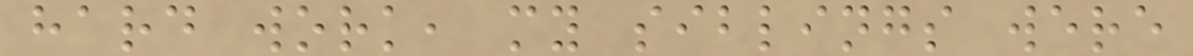hard work, my siblings were
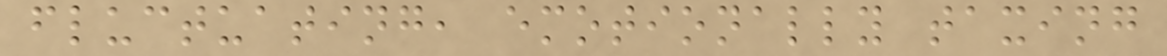fluctuating, emotionally taxing
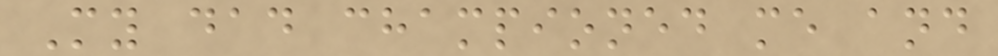My dad championed me and
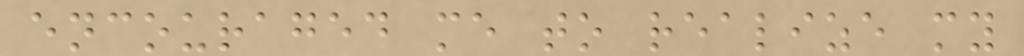encouraged me to realize my
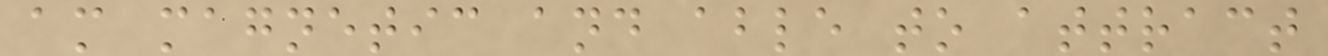am magnetic and able to attract
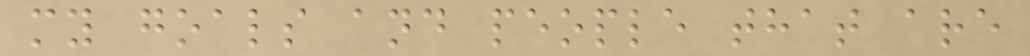my goals and people that are
